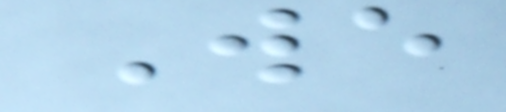We
